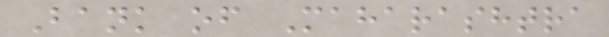Bank of Maharashtra
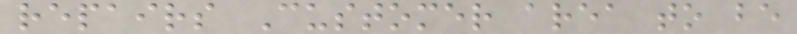repairs Customer area to be
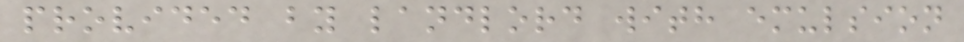provided by landlord with emulsion
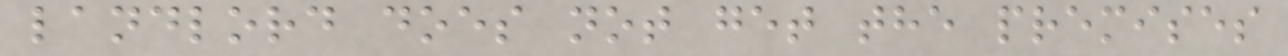landlord does not get the premises
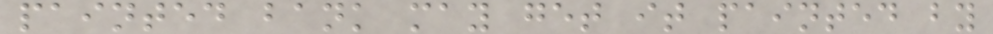painted bank may get it painted by
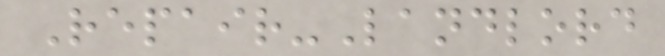Repair-Landlord
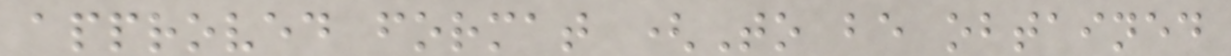approved format (To be obtained
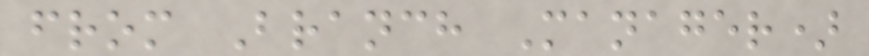from Branch Manager)
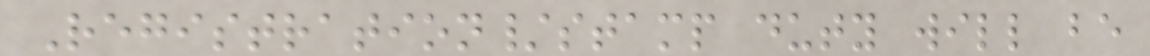Registration/stamp duty will be
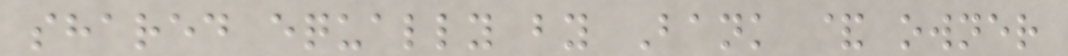shared equally by Bank & owner
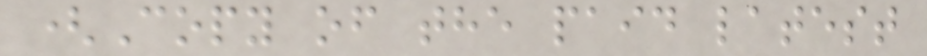(Copy of the paid latest
